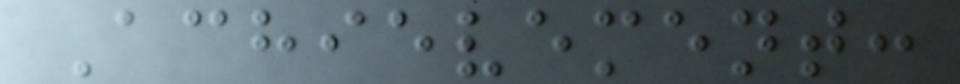Achievement:
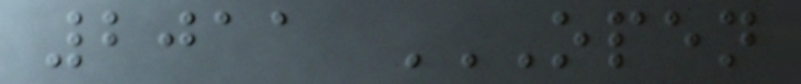2011 OPEN
